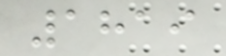1819
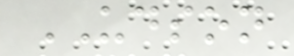UDSON
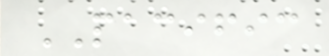PACIFIC
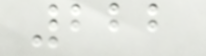222
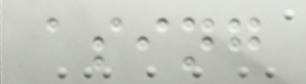asing
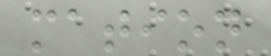mation
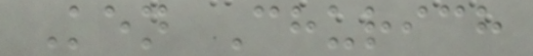Ken Churich
